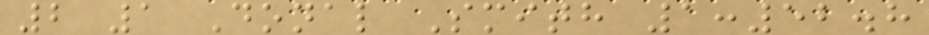2 1 Donal Smith 1:52.8
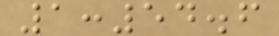1:54.6
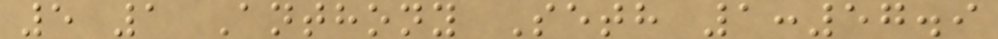5 1 Anthony Seth 1:57.9
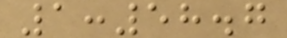1:58.7
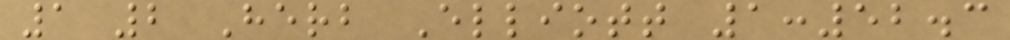1 2 Herb Elliott 1:52.3
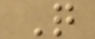Q
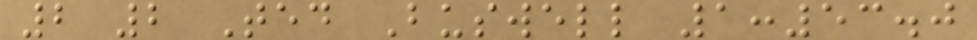2 2 Ted Buswell 1:53.0
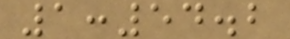1:54.2
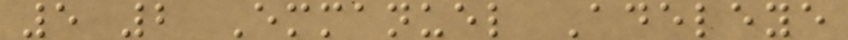5 2 Emmanuel Adeleye
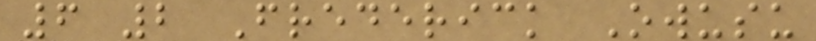6 2 Frederick Owusu
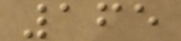165
